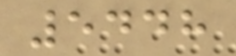5448
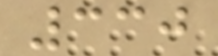330
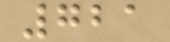721
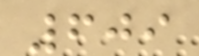609
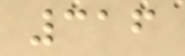316
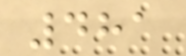481
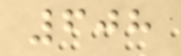608
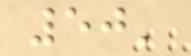50'
